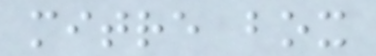mitre box
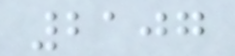2107
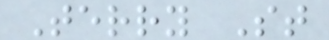Terry St
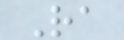Ra
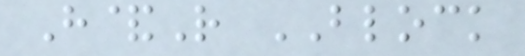H&R BLOCK
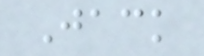Jack
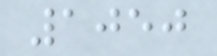1050
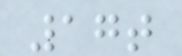17t
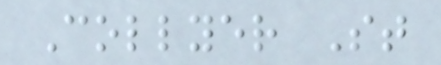Collyer St
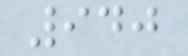940
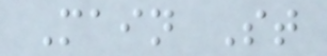Main St
